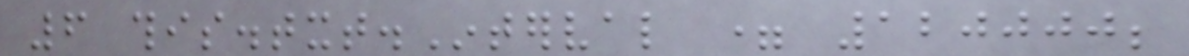6 this.txt.Interval = 120000;
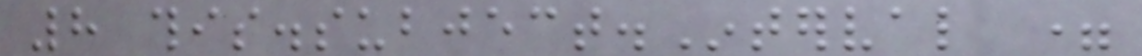8 this.subject.Interval =
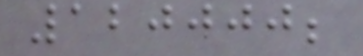120000;
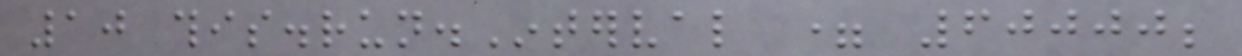10 this.run.Interval = 60000;
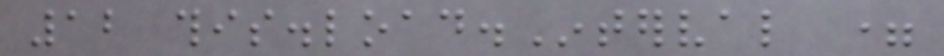12 this.load.Interval =
